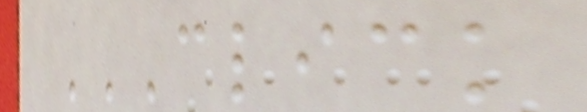CLICK
